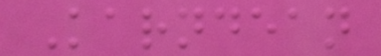Karndean
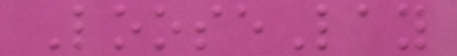LooseLay
